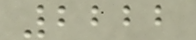2222
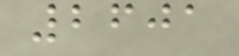2601
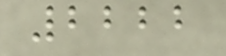2222
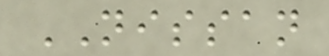NISSAN
